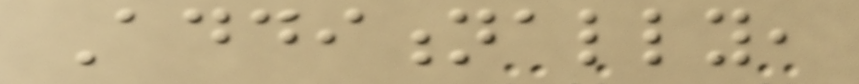Additionally,
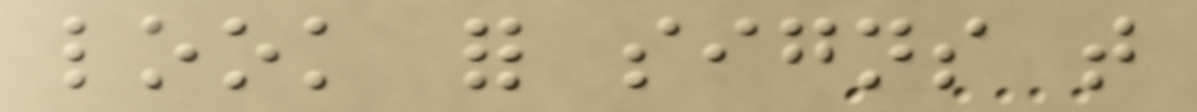look for signs that
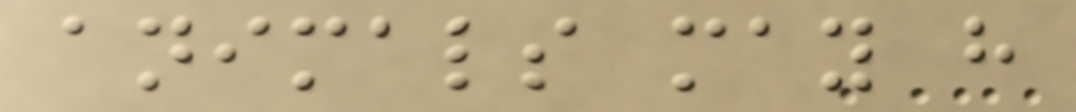animals may have
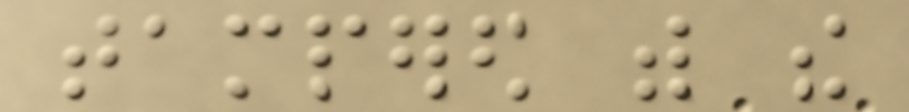tampered with the
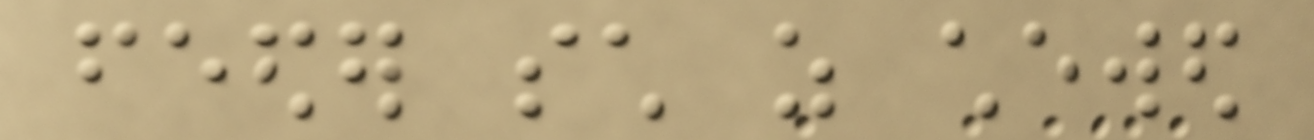feeder such as chewed
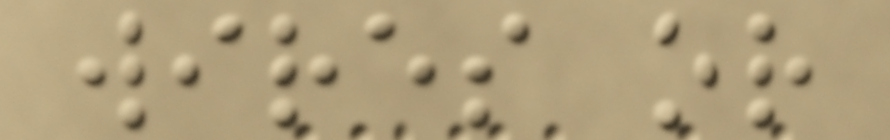wires or
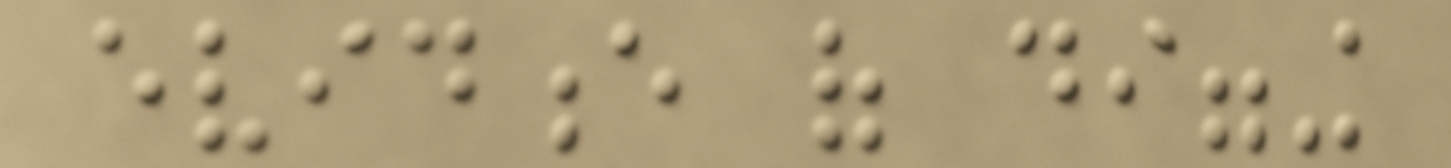evidence of digging
